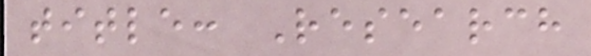title: Research
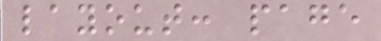layout: page
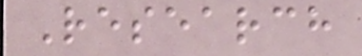Research
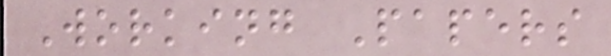Working Papers
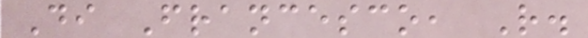Di Francesco, R.
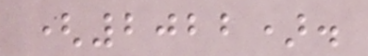(2022).
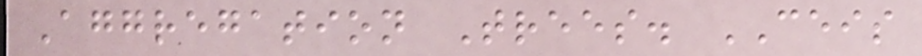Aggregation Trees. CEIS
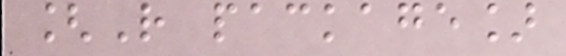[R package]
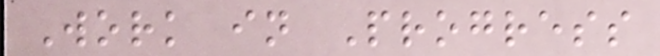Work in Progress
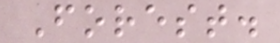Forest.
